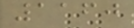1160
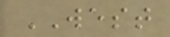WEST
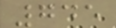745
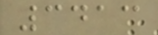3413
